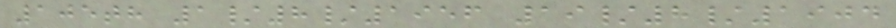105th 1/8/1956 19/8/1904
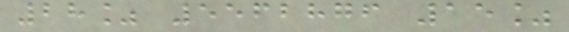28% 5562876 15%
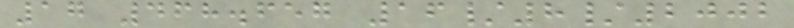17 468.657 16/8/2002
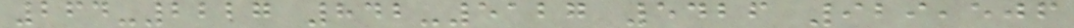264-2227 842-5127 5426 929,506
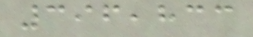396,833
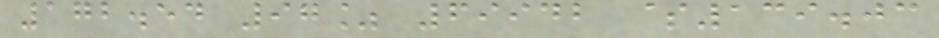172.54 97% 69942 $139.03
